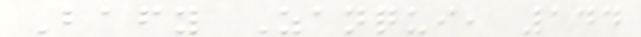Bafy Zanqui, 144
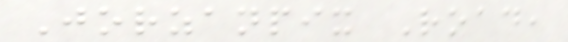Jorzanpix Road,
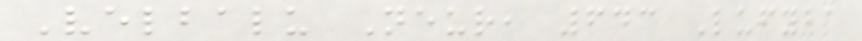Velbalu Neur, 643 Lufyba
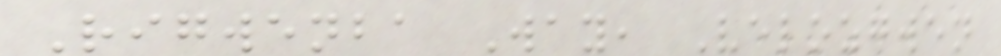Rigwenba Way, Velozgwen
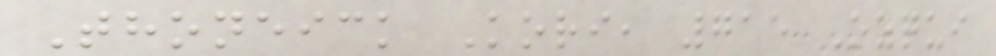Thoneick Kori, 715 Ozqui
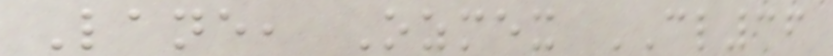Lane, Ozmex CL36
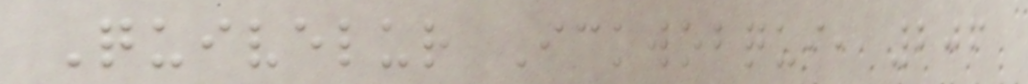Quivelur Ickwobqui, 206
